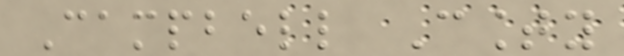Campbell County
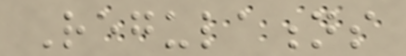Regulations
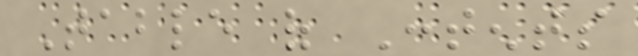Table of Contents
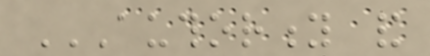AUTHORITY AND
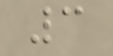3
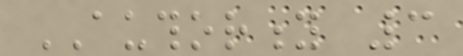AUTHORITY 3
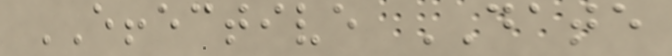EFFECTIVE DATE
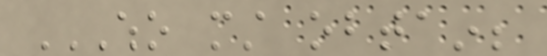WHO MUST OBTAIN;
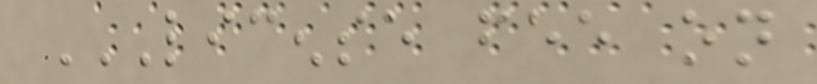LICENSE FEE ON
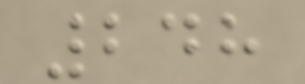248
